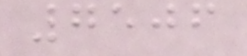7506
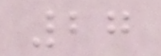27
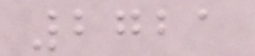2721
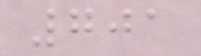701
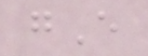gE
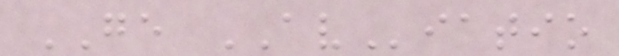GE AViatio
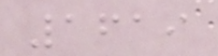1619
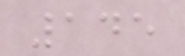145
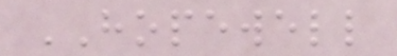HOPEWELL
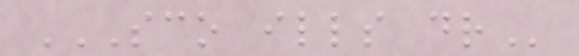SCO ILLS DR
